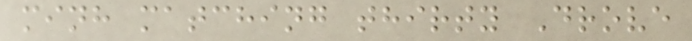minh matching thirty Drove
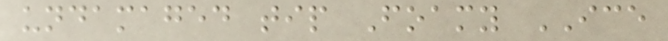undamaged tip Foamy ICE
